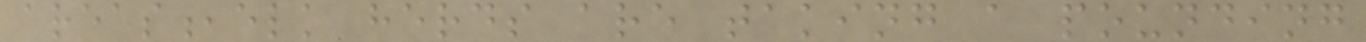areas,elk herds are taking a pounding
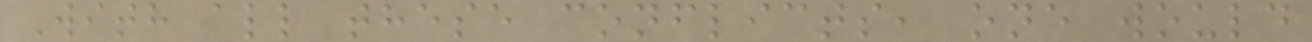With all these conflicts, one would
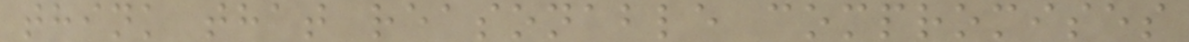think that reasonable compromises
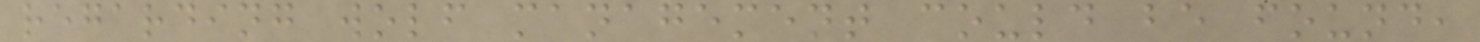regarding wolf management could be found,
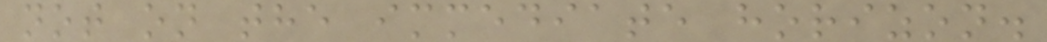not on the immediate horizon.
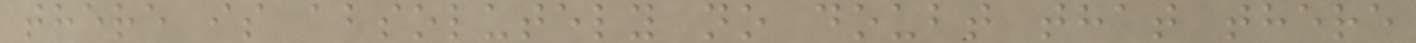there is absolutely no doubt that there
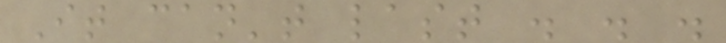It can't last . . .
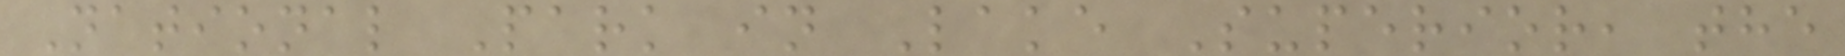National Park in Lake Superior, the
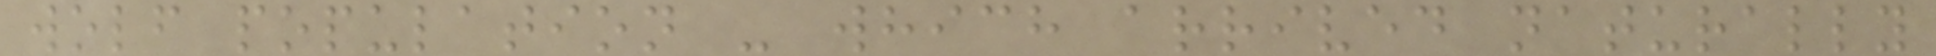wolf population - which arrived naturally
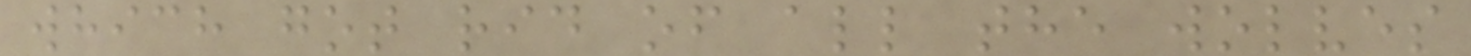which got rid of all the wolves
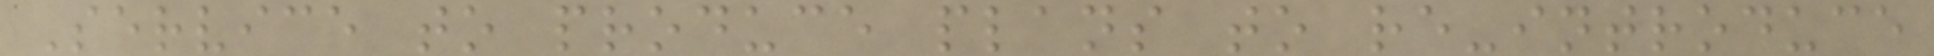Service to produce plans to re-introduce
